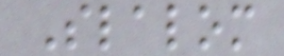Slalom
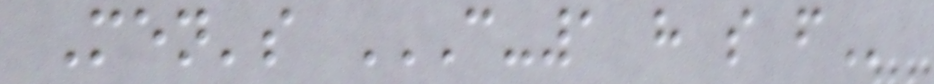Men's C-1 H S F
